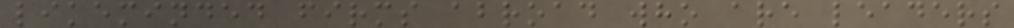likeminded firms abroad who are leaders
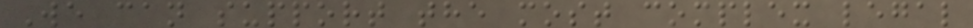We can support the most complex legal
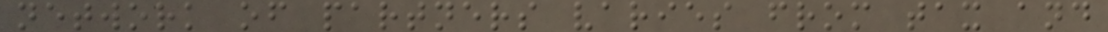network of partners varies from tax and
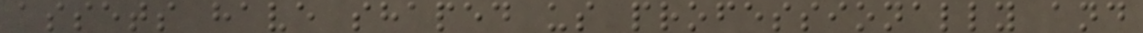assets have shaped us professionally and
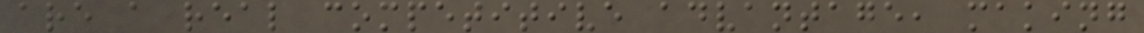are a real competitive advantage, making
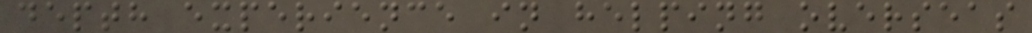depth experience in helping overseas
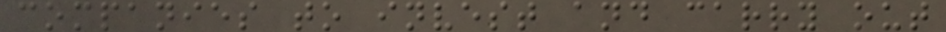companies to invest and carry out
